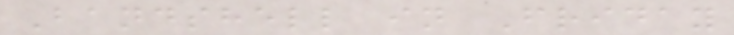Bandshell in Friday
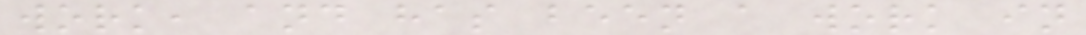work, and has been a work in
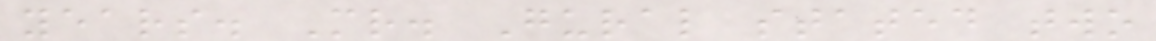years. Mr. Gural stated two
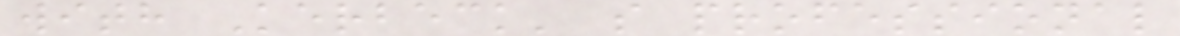with Kerbeck' s professional
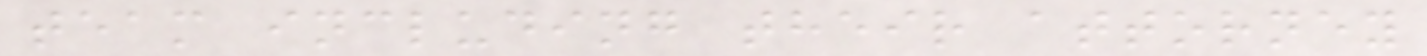team including their attorney
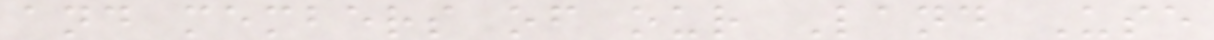and members of our Land Use
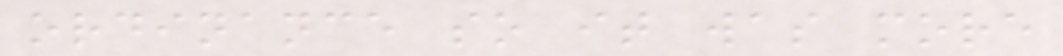ordinance so it was more
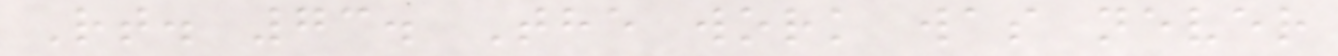Rt. 73. The work was never
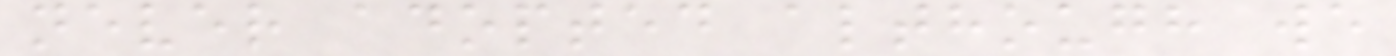never adopted although we
